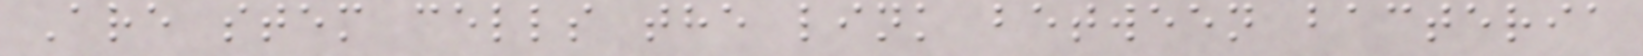Are stem cells the link between bacteria
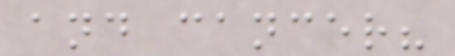and cancer?
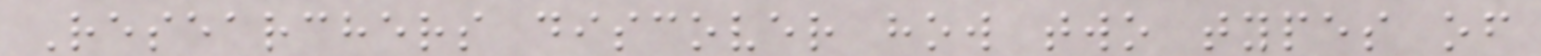Researchers discover how two types of
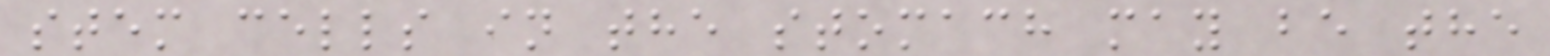stem cells in the stomach may be the
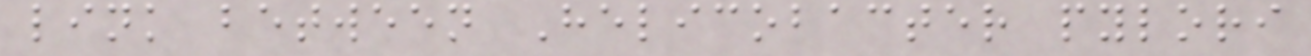link between Helicobacter pylori
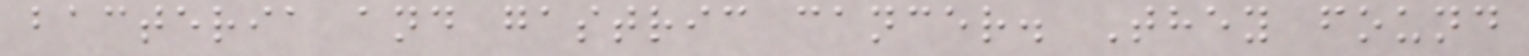bacteria and gastric cancer. They found
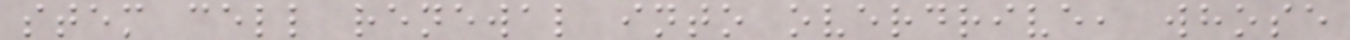stem cell renewal into overdrive, whose
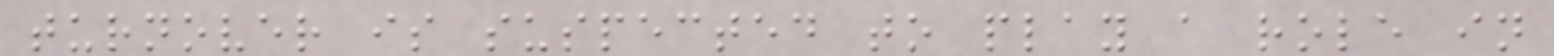turnover is suspected to play a role in
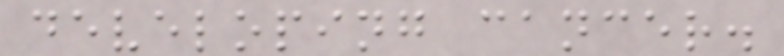developing cancer.
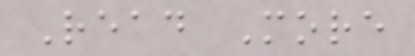Read More
